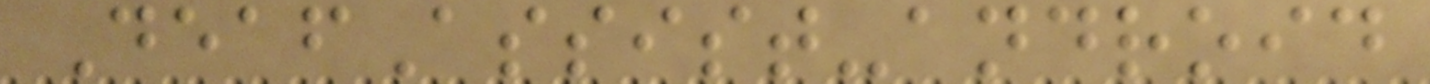DeafAssist-android
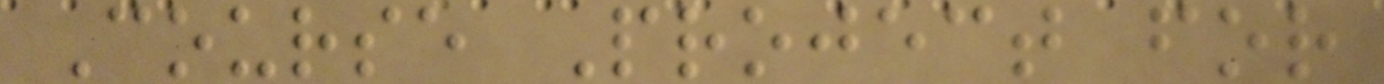Course Project for
